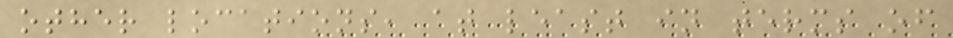other locations, at least in terms of
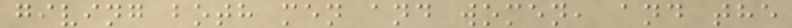giving both men and women, and the
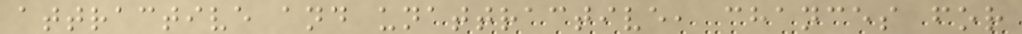attractive and unattractive, chances for
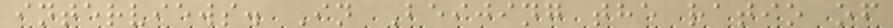interviews. In Beijing the ratio of
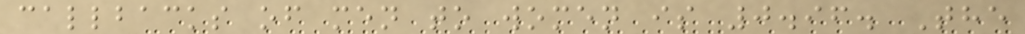callbacks of men to women is 0.96. The
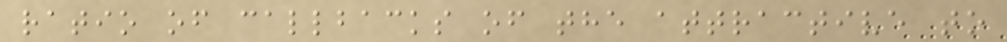ratio of callbacks of the attractive to
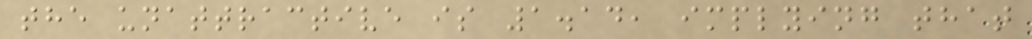the unattractive is 1.14, implying that
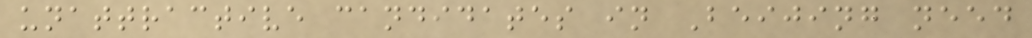unattractive candidates in Beijing need
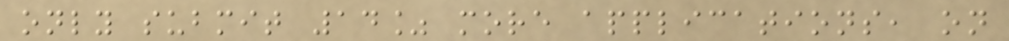only submit 14% more applications, on
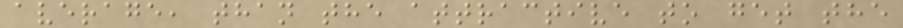average, than the attractive to get the
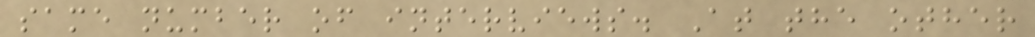same number of interviews. At the other
